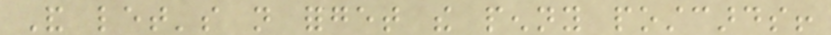And let's not forget the penny postcards!
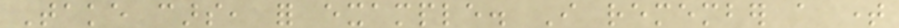Take cars, for example. I remember a time
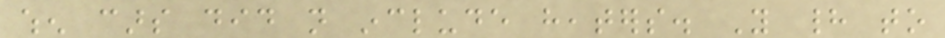when cars did not include heaters. You had to
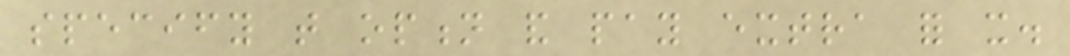specify that option and pay extra for it.
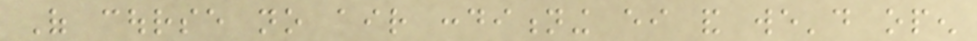Of course no air conditioning either and we'd open
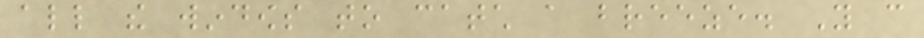all the windows to catch a breeze. You can
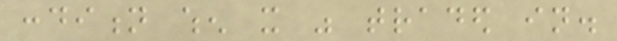condition when it was traded in.
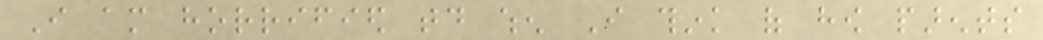I am horrified today when I think of how parents
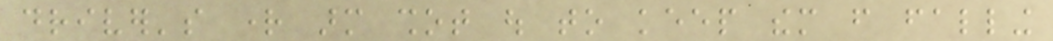driver's right arm shot out to keep them from falling
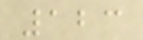123
